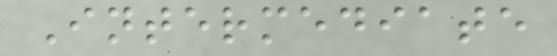Intermediate
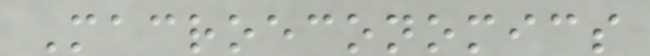Macroeconomics
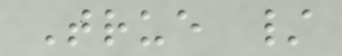True /
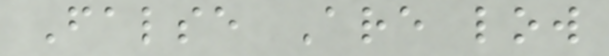False Are low
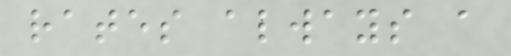rates always a
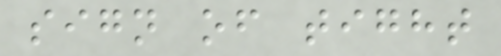sign of tight
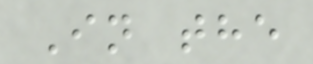In the
